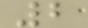2
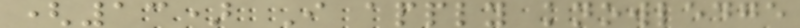(13) I apply knowledge
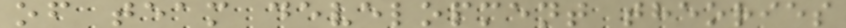of team development theories
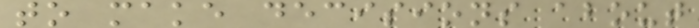to make decisions about
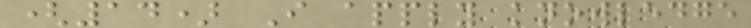(14) I apply knowledge
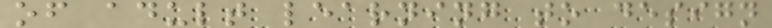of adult learning to design
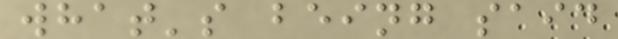what's being said
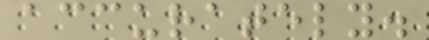accurately.
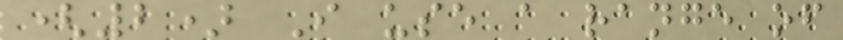(2) I use a range of
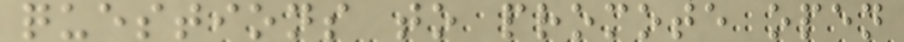questions to promote open
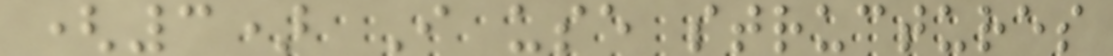(3) I use structures
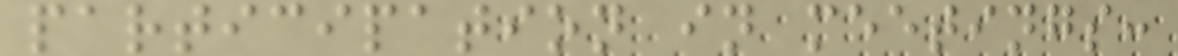participation in meetings:
